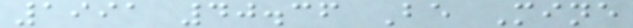1991 40.36 Be Mine
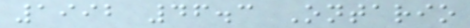1992 46.3 Ontario
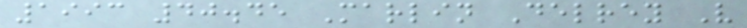1993 40.45 Marlin Delrey V
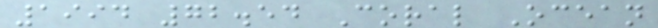1994 72.54 Coral Ocean
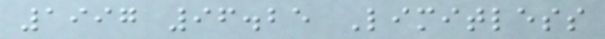1997 96.25 Limitless
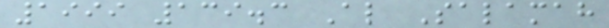1999 139.3 Al Salamah
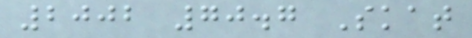2002 70.7 Skat
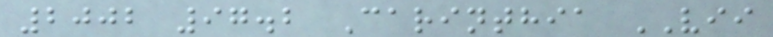2002 97.2 Carinthia VII
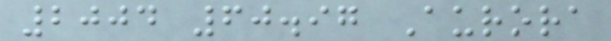2004 60.97 Aurora
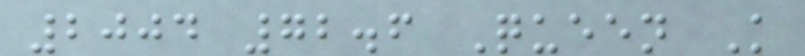2004 72.6 Queen K
